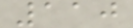110
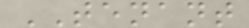TENANT
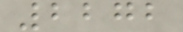2272
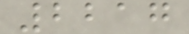2217
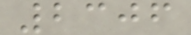2306
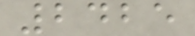2425
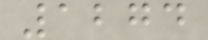1274
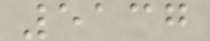5137
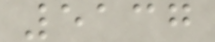5137
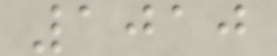1010
